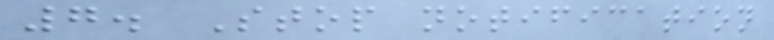7. Stop notification
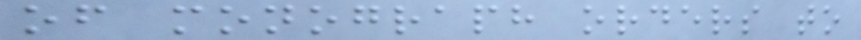of monograph orders to
